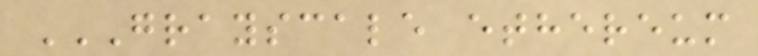GRAYSCALE ETHEREUM
